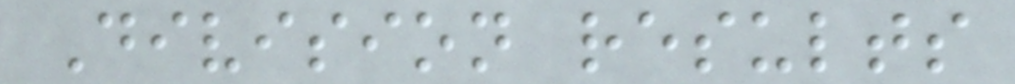Division results
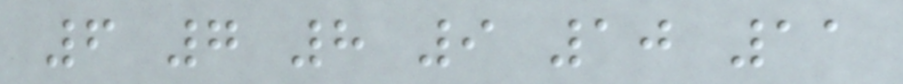6 7 8 9 10 11
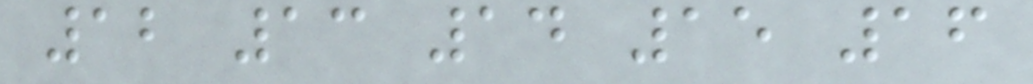12 13 14 15 16
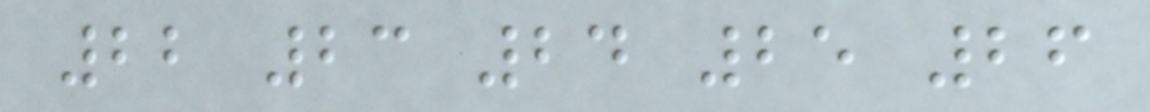22 23 24 25 26
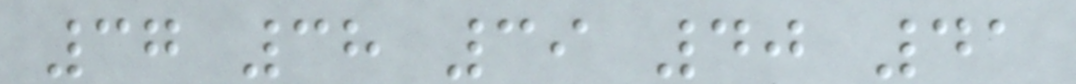37 38 39 40 41
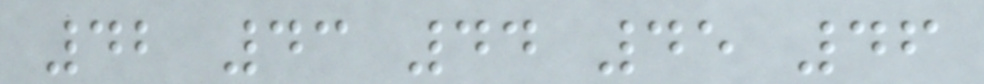42 43 44 45 46
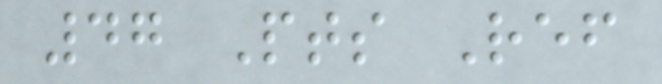47 Pts Ref
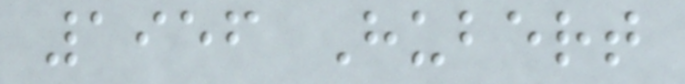1956 Hubert
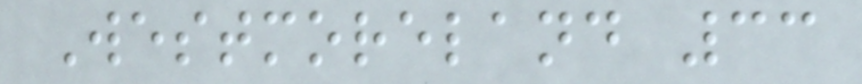Westmoreland 33
